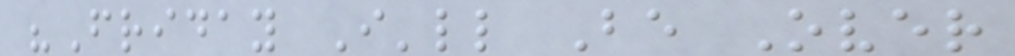"Friday I'll Be Over
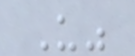U"
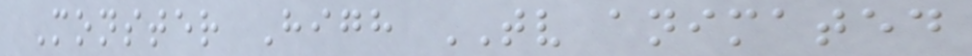Monster High TV animated
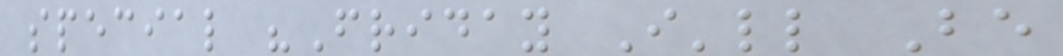special "Friday I'll Be
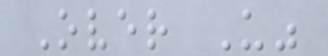Over U"
